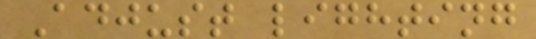Adjust lighting
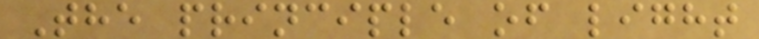The principle of light
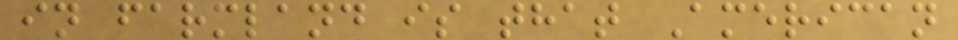in farmland is that American
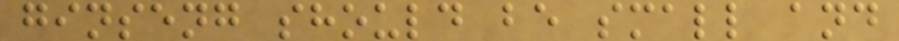ginseng should be small and
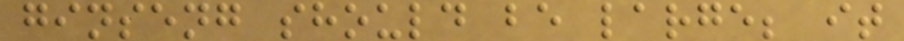ginseng should be large; it
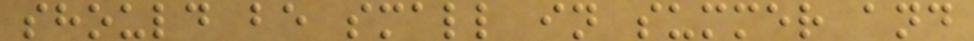should be small in summer and
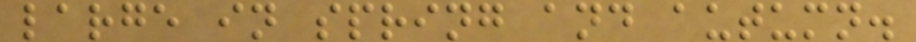large in spring and autumn.
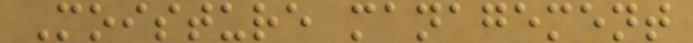Moisture management
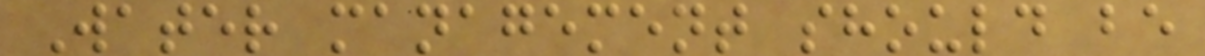Water management should be
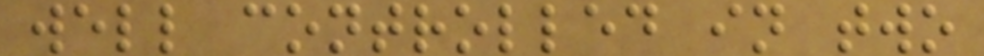well controlled in two
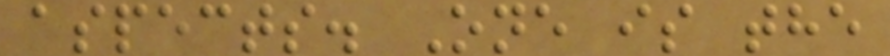aspects. One is the
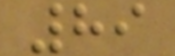89
